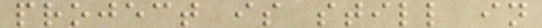project is still in
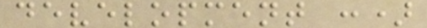development :)
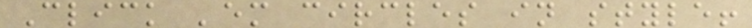Click 'em circles in style!
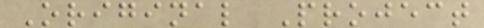Original Project
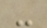-
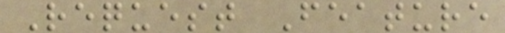Request Feature
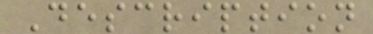Description
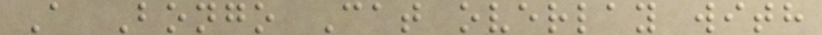A Bongo Cat overlay with
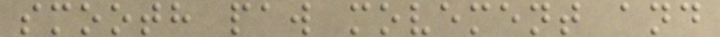smooth paw movement and
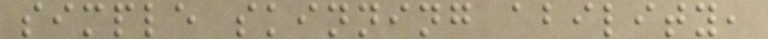simple skinning ability,
